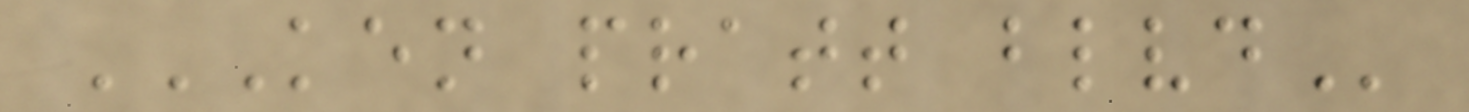KEN PRATT BLVD
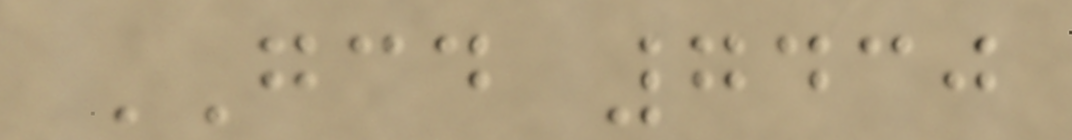GCD 7430
